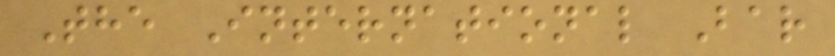The International Bar
